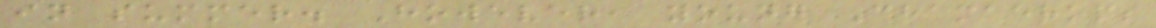in summer. However, young Chamaerops
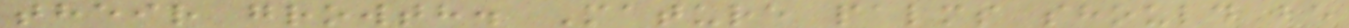their growth. Mature palms should be
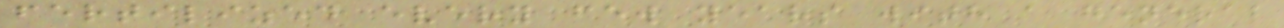fertilized every few years with a general
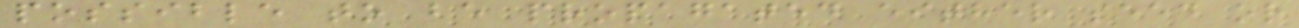possible to be propagated either seed or
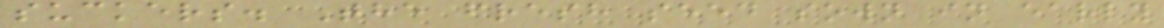suckers. The fresh seed sown in early
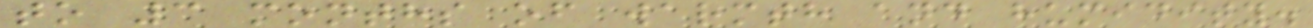to 3 months of warmth and humidity.
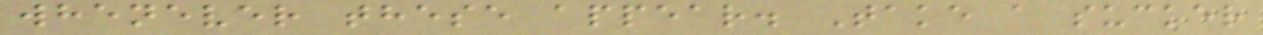whenever these appear. Take a sucker
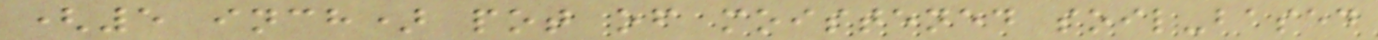(5 inch) pot of moistened soil-based
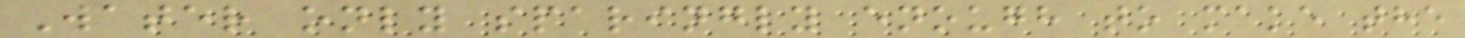Water only sparingly enough to make the
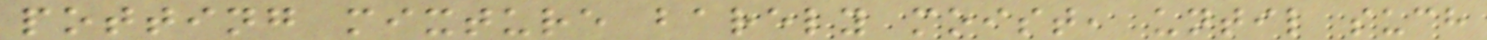potting mixture barely moist, until such
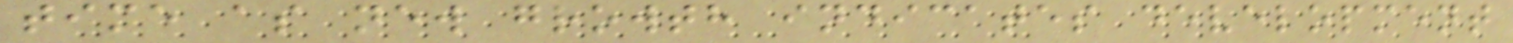time as new growth indicates development
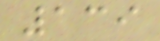139
